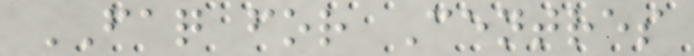FAQ for Centres
